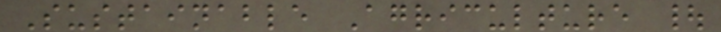Sustainable Agriculture |
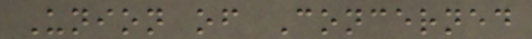Union of Concerned
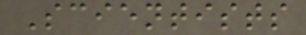Scientists
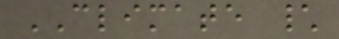CLIMATE \
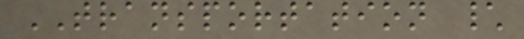TRANSPORTATION \
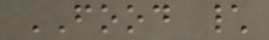FOOD \
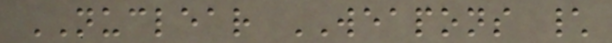NUCLEAR WEAPONS \
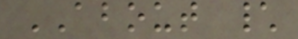ABOUT \
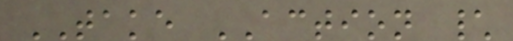TAKE ACTION \
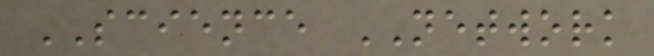SCIENCE NETWORK
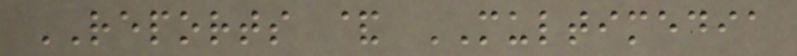REPORTS & MULTIMEDIA
